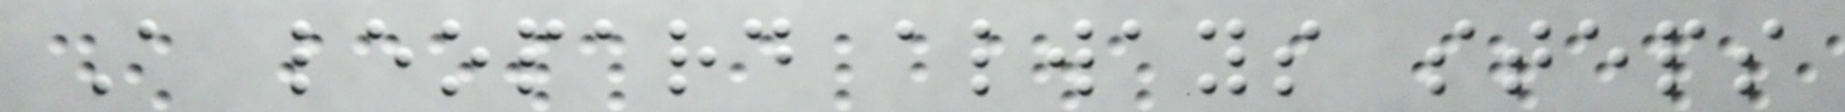A leopard always steps
